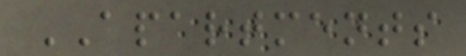APARTMENTS
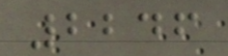2246
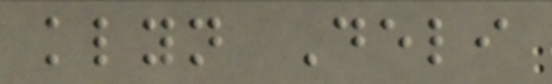klyn Deli
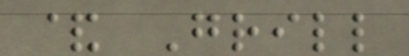& Grill
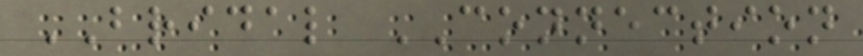BRIDAL CONNECTION
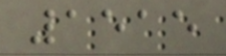1515
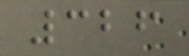326
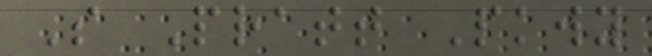S Pratt Pkwy
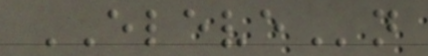ELEVEn
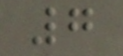7
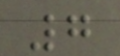7
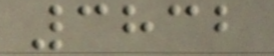3832
